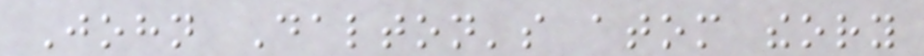John Dalton's atom theory
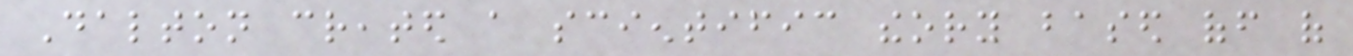Dalton created a scientific theory based off of
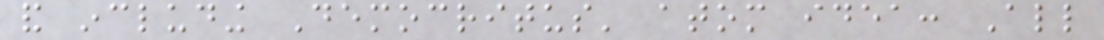and including Democritus' atom idea: All
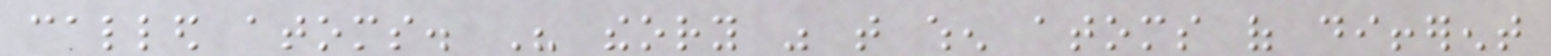called atoms. His theory was that when atoms of different
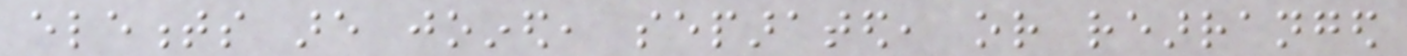elements are joined, separated, or rearranged
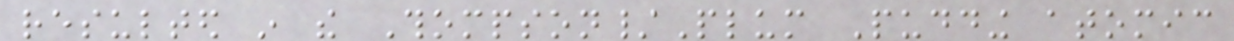resulted in the Thompson/Plum Pudding atomic
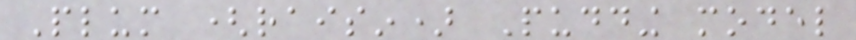Plum (raisin) Pudding model
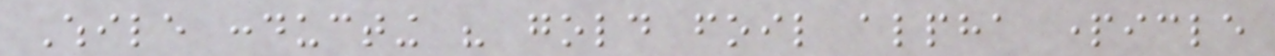While conducting his gold foil alpha particle
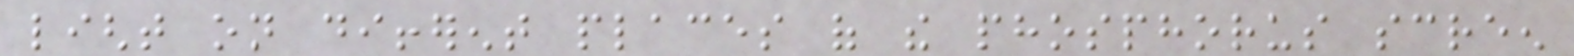light on different places of the phosphorus screen
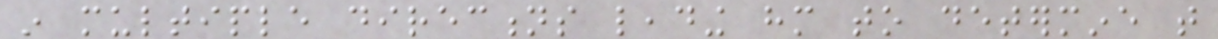in multiple directions leading him to determine that
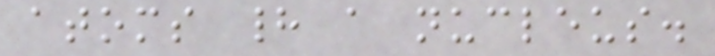atoms had a nucleus.
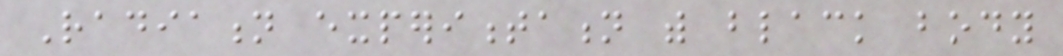Radiation experimentation with black body
